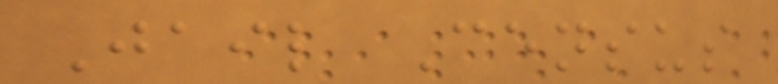Jail Census
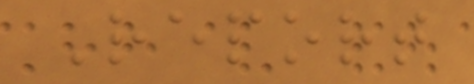Report
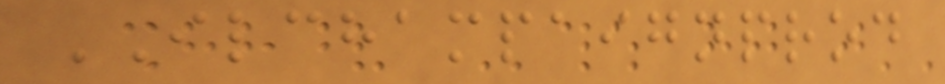ILCHAMPAIGNPROD
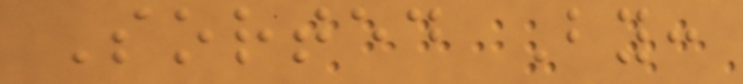Sorted By:
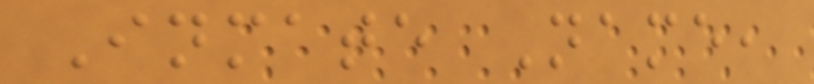Inmate Name,
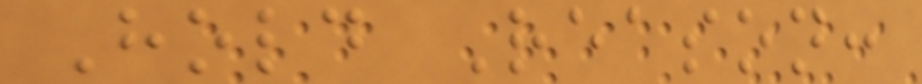Hold Reason:
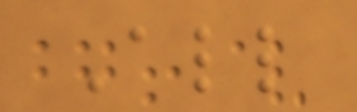All
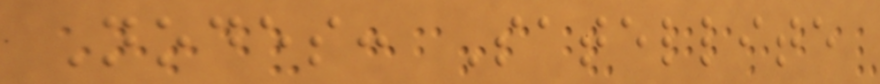Nodes: Satellite
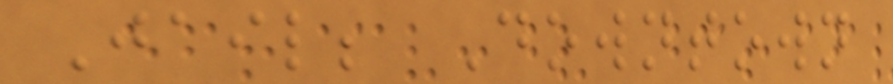Jail; Downtown
